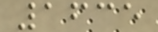1635
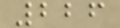226
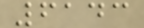6143
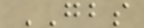GBS
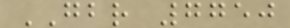GBR 7750
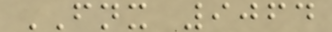FNX 9064
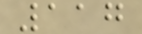117
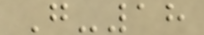G-18
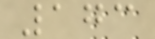173
